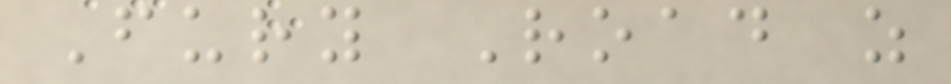Fury Road as
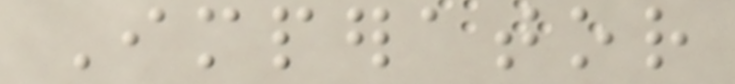Imperator
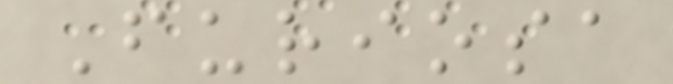Furiosa
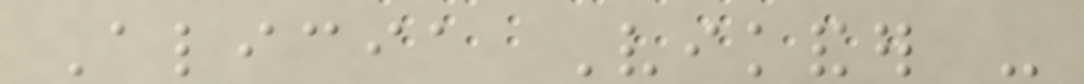Alicia Vikander -
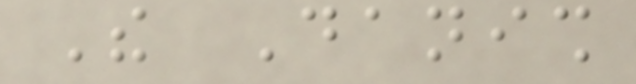The Danish
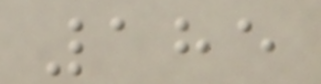185
